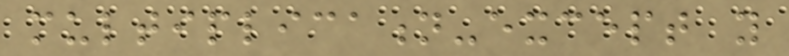multiplication-except you
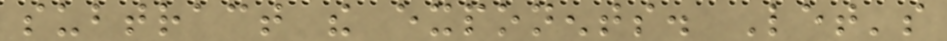subtract the exponents. Let's
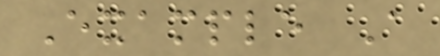Example A
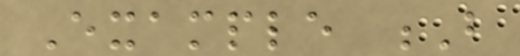Example B
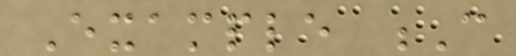Example C
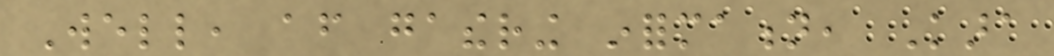Well, after gathering information, Kara
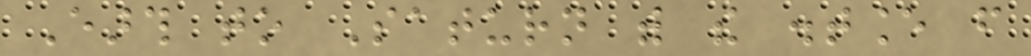Earth to Saturn with the distance from
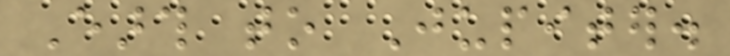Earth to Jupiter.
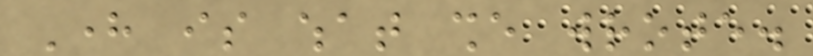Here is what she wrote.
